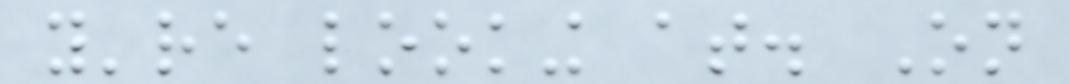you're looking at. On
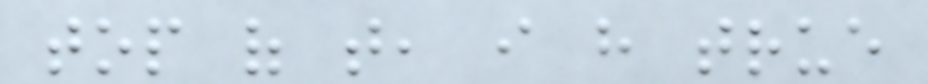top of that, i have true
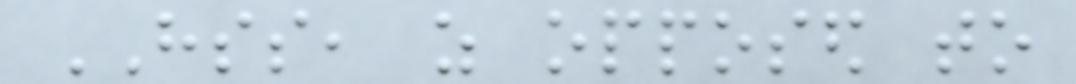HSS, as opposed to
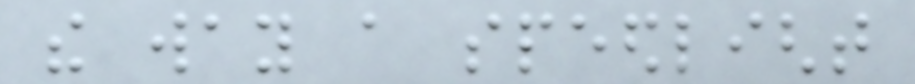the way a speedlight
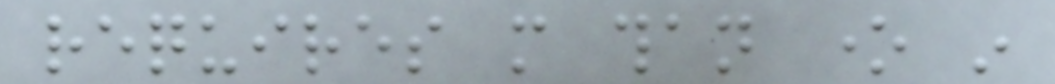requires more than one in
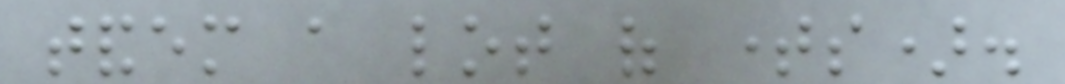tandem a lot of times).
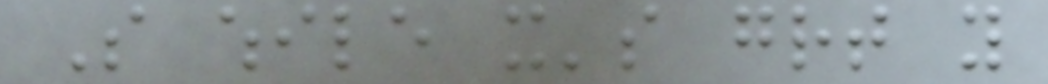So while it's great you
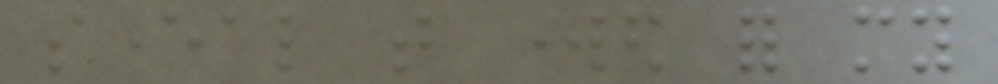several that worked for my
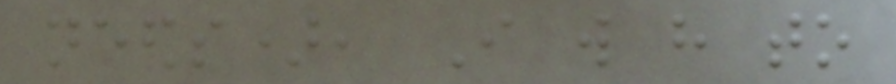needs), I will have to
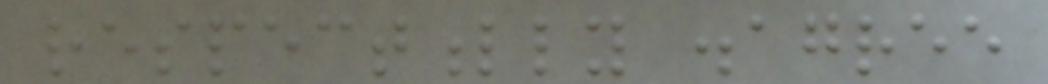respectfully disagree
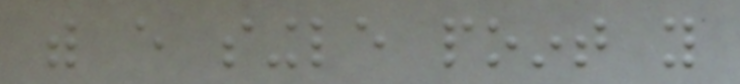with every single point you
